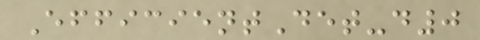EfficientDet-d0
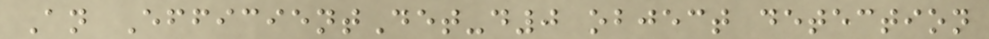An EfficientDet-d0 object detection
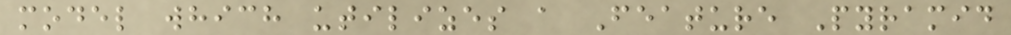model which utilizes a Feature Pyramid
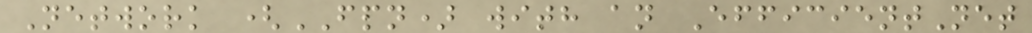Network (FPN) with an EfficientNet
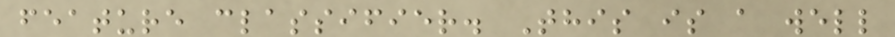feature classifier. This is a well
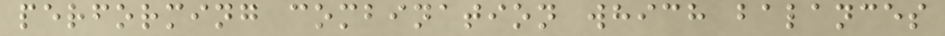performing combination which balances
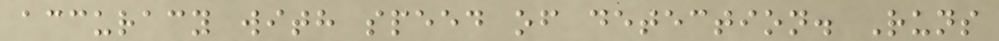accuracy with speed of detection. Runs
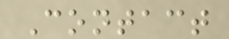Contact
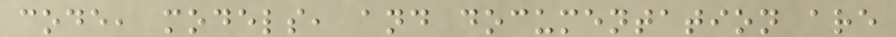code, models, and documentation are
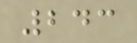243
